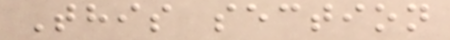This section
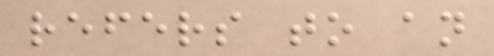refers to an
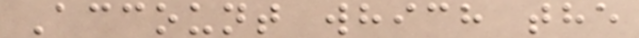Account which the
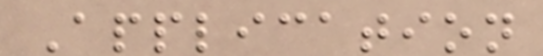Application
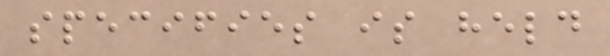specifies is held
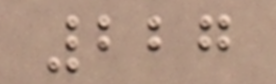227
